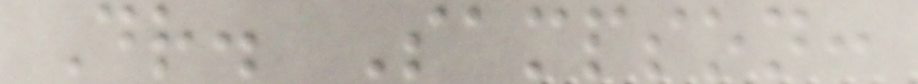Dr. Sampson:
